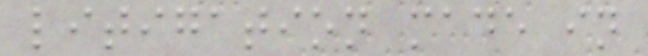litigation made in
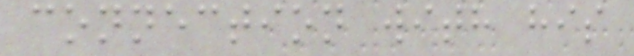connection with his
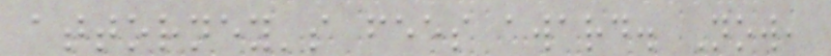attorney's fees award. Now,
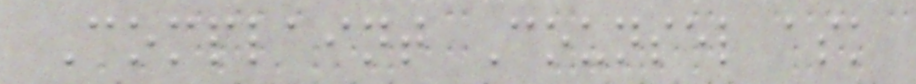Complaint Counsel ask
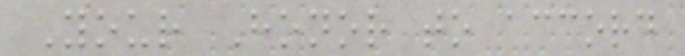Your Honor to accord
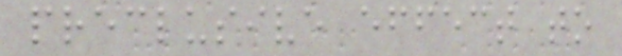preclusive effect to
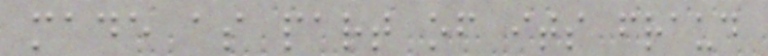made as part of its fraud
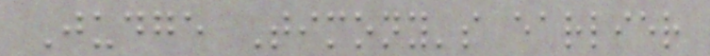Judge Timony's earlier
